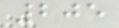205
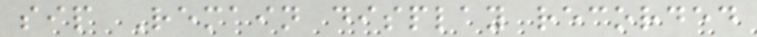sip Remain display recorded
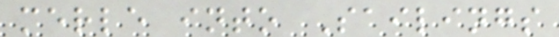merle into Sailings
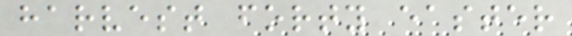harvest forty easter
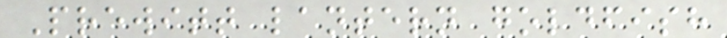Prewitt lantern goldfish
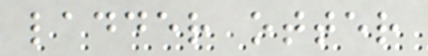ladder otter
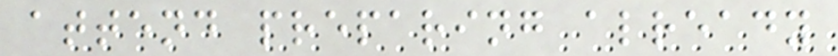attend preparing already
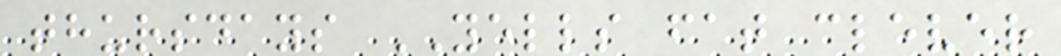thursdays YELLS fat clever
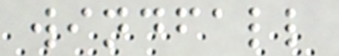windfall
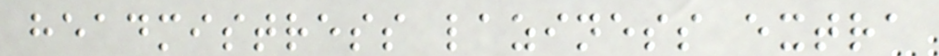headmistress laziness extra
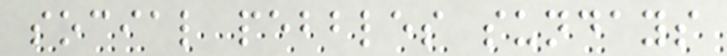social pebbles sundays
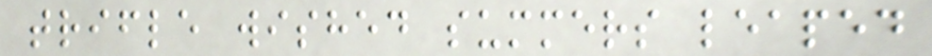trifle wished summers leaped
